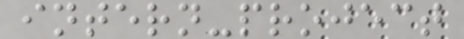intern-project
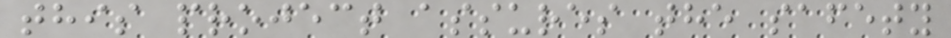this project assures the safety
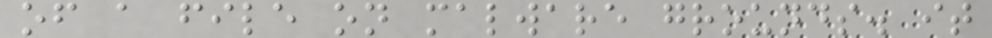of a file on malware grounds. it
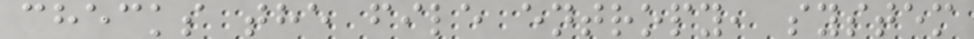checks the file entropy, system
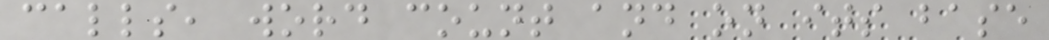calls, word count and on its base
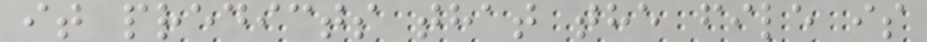it predicts that the file is
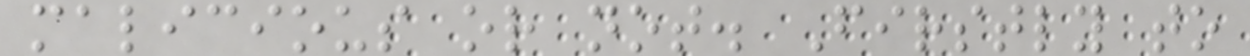malicious or not. Firstly to
